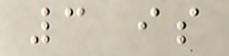3 is
